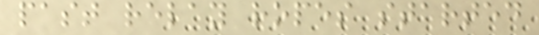past relay ropes started
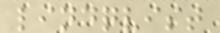lindqvist
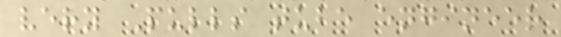very Pulls tube engineer
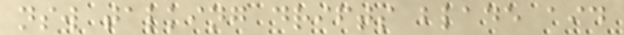nsw talking drifts blade aid
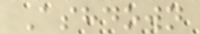Ashdown
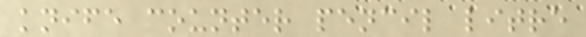knife counter pencil litre
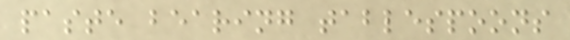paste bearing tablespoons
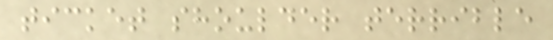ticket shoulder terrible
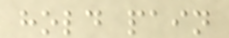hold pain
